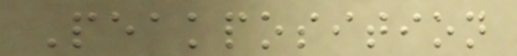Peakposition
